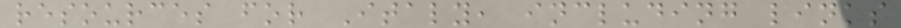resources for Italy, including links
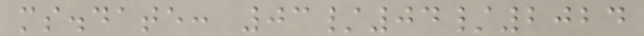ms.date: 03/04/2024
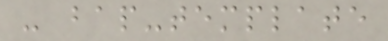- bap-template
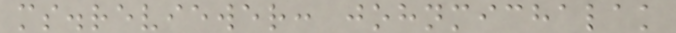ms.reviewer: johnmichalak
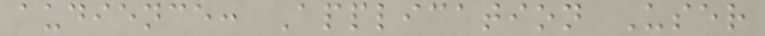audience: Application User
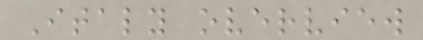Italy overview
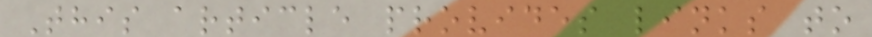This article provides links to
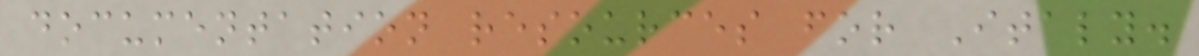documentation resources for Italy.
